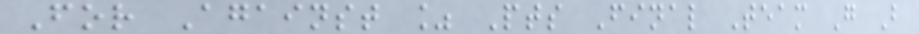For Against % Pts Final Team G B
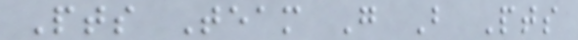Pts Team G B Pts
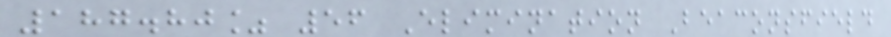187.80% 56 Elimination Beaconsfield
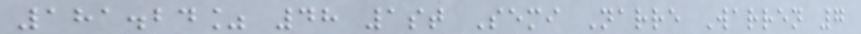181.24% 48 1st Semi Narre Warren 7
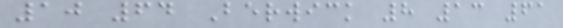10 64 Berwick 8 13 61
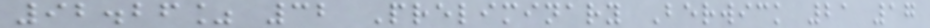92.26% 32 Preliminary Berwick 21 17
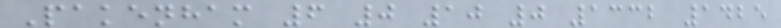Pakenham 6 0 10 0 1332 1425
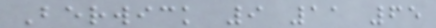Berwick 9 11 65
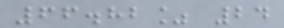66.82% 24
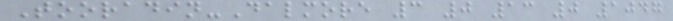Tooradin-Dalmore 3 0 13 0 1047
